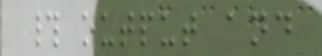# output and
